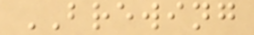BREWING
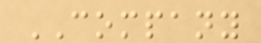COMPANY
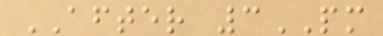AFTER 3PM
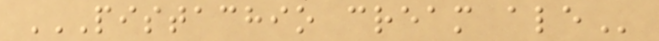PISTACHIO CREAM ALE
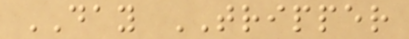DAY TRIPPER
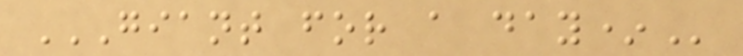GIANT FOR A DAY*
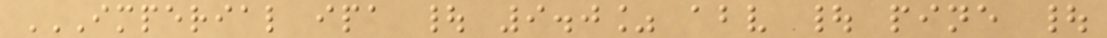IMPERIAL IPA | 9.0% ABV | PINE |
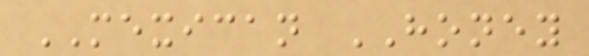MEXICAN HONEY
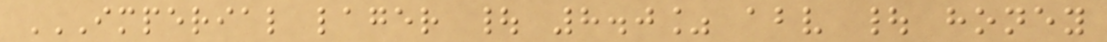IMPERIAL LAGER | 8.0% ABV | HONEY
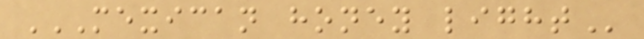MEXICAN HONEY LIGHT
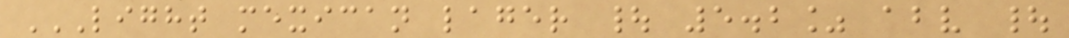LIGHT MEXICAN LAGER | 5.2% ABV |
